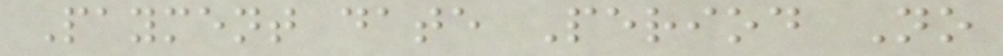Payment date Period No
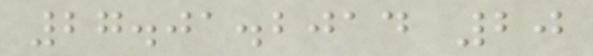27.01.2014 20
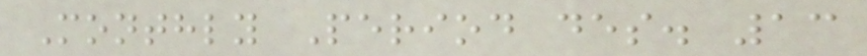Monthly Period des. 13
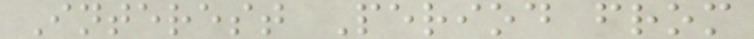Interest Period from
